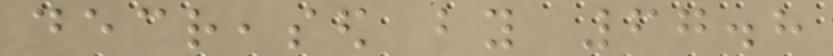decreased by 67.8
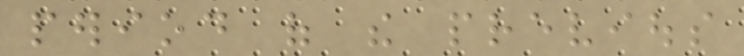period of the previous
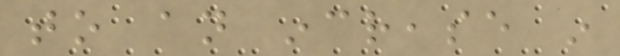to an increase in
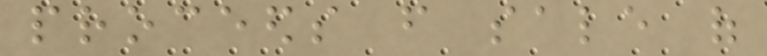proceeds from sale of
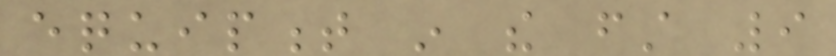equipment in the first 9
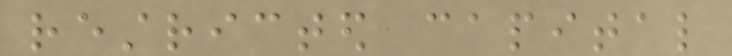restricted capital
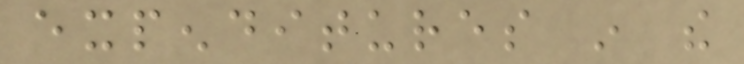expenditures in the
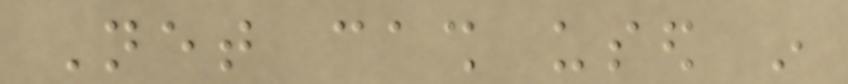Net cash used in
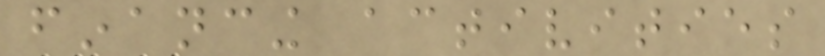financing activities
